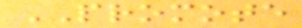PROMOTE
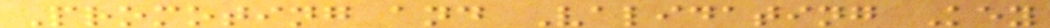Promoting and Validating Key
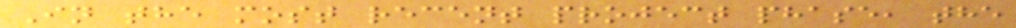In the most recent project phase, the
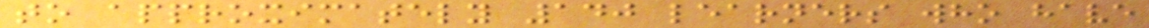to approximately 140 learners who have
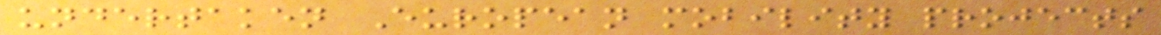undertaken European mobility projects
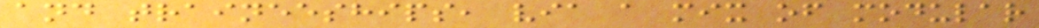and traineeships, via a mix of modular
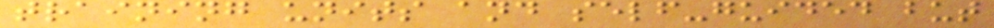training units and self-guided but
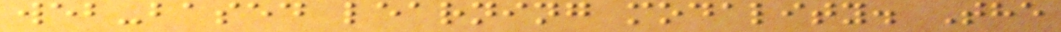web-based learning modality. The
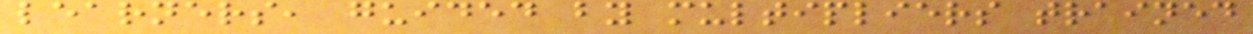learners, guided by multipliers trained
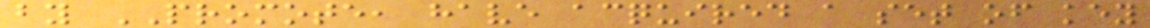by PROMOTE, have acquired a set of key
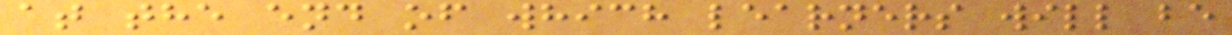at the end of which learners will be
